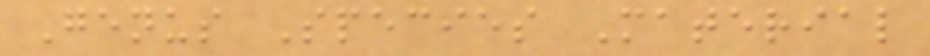Genus Species Material
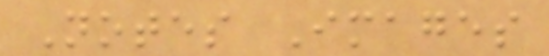Notes Images
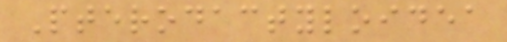Pterodactyloidea
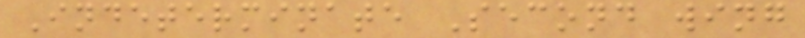Indeterminate Second wing
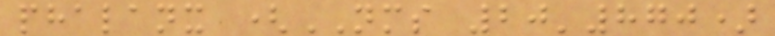phalanx (NMS 20'870)
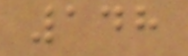148
